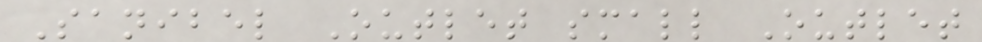Sanibel Outlet small Outlet
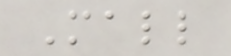Mall
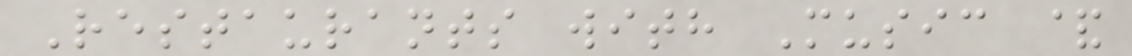Restaurants with Music &
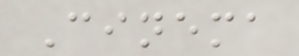Cinema
